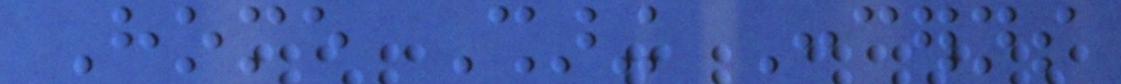Home Sharing Concerns
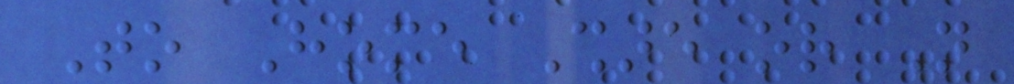To Home Share or Not
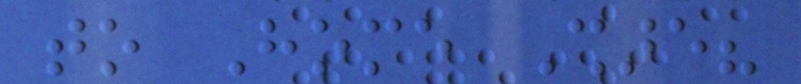to Home Share?
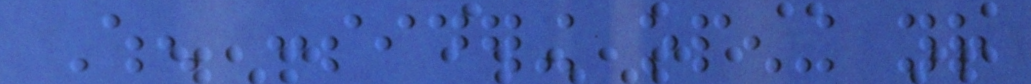When considering opening your
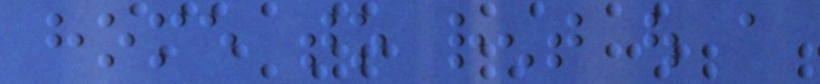home to rent out a
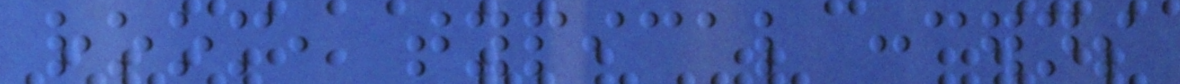room, typical concerns
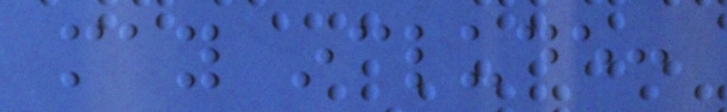may include:
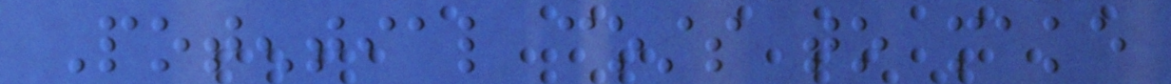Potential costs to make
